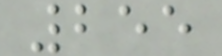255
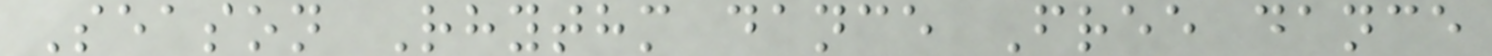Season Rhythm dance Free dance
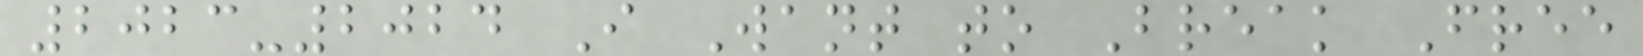2023-2024 I Want to Break Free
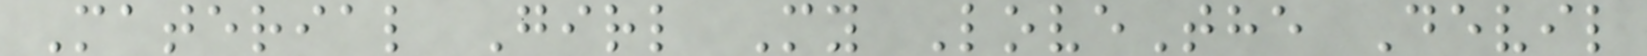Material Girl My LoveThe Devil
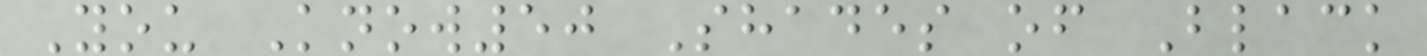You Know50 Shades of Black
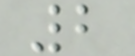2
